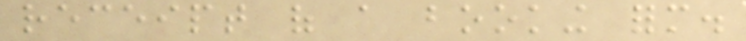receipt of a booking form.
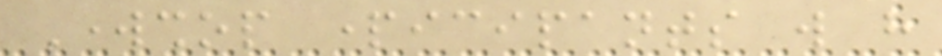Workshop participants will have
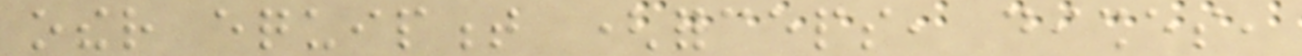other equipment (forceps, dishes,
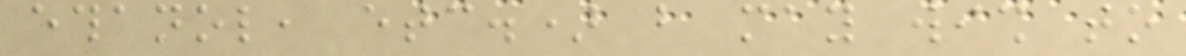ethanol, etc.) but may wish to
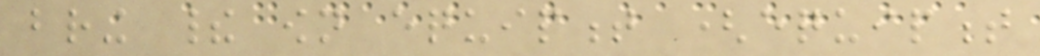bring their own equipment (equipment
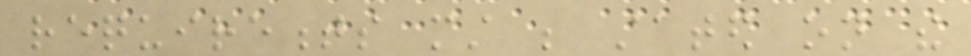requirements must be stated on the
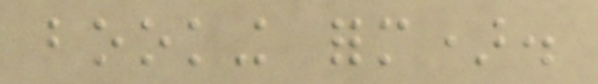booking form).
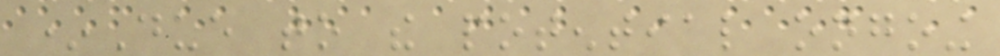*Due to the potential ongoing
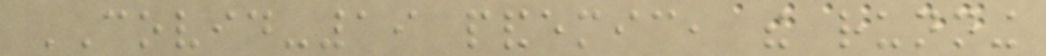COVID-19 pandemic, the running
